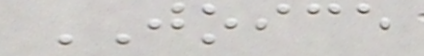JOICE
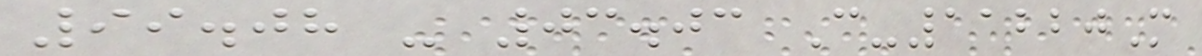99.08 - 03.03 C-11220M
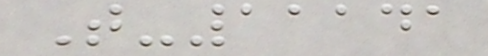T-11141
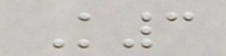K3
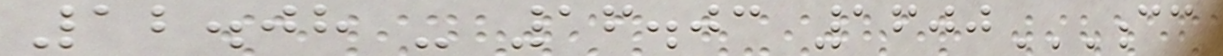12.08 - 16.03 1600CC
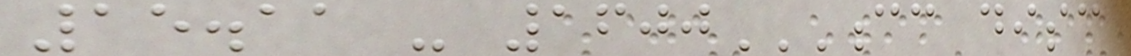15.11 - 1600CC DISC
